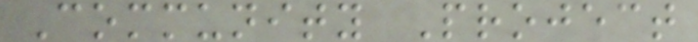Community Project
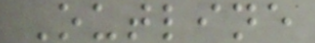Outline
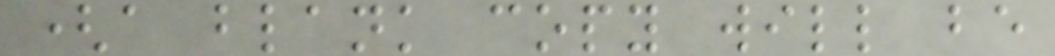(a blank copy will be
